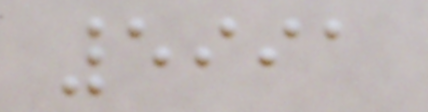5991
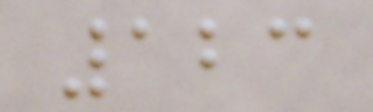123
